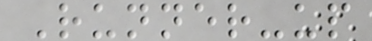Runner-up
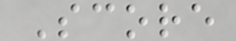Score
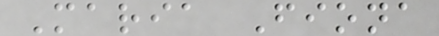Maria Fiona
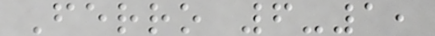Ferro 6-1,
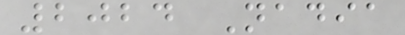2024 Nadia
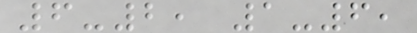6-2, 1-6,
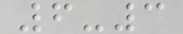6-3
